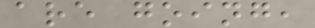are going,
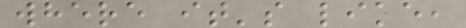where it's like,
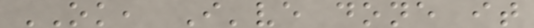OK, I've done it
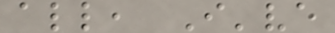all, I've
